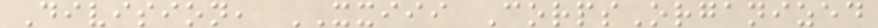Division, XXIII CorpsOrganized
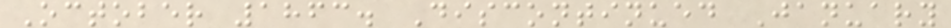October 1863. Discontinued January
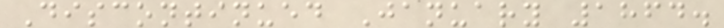Discontinued January 1864.
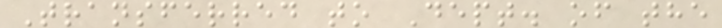Transferred to Dept. of the
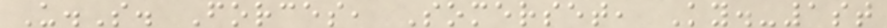U.S. Forces, Somerset, Ky.-1st
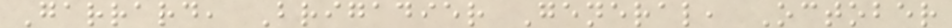Garrard, Brigadier General, October
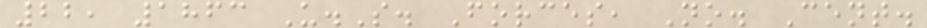22, 1863 U.S. Forces, No. Cent.
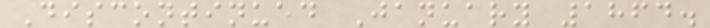Discontinued January 1864.
